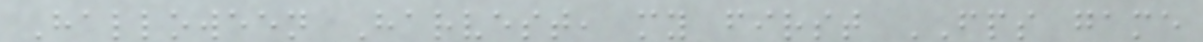Halloween Harvest, my first FPS game
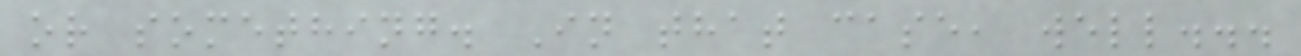or something. In that case, well...
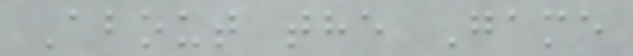About the Game
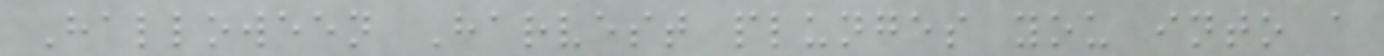Halloween Harvest plunges you into a
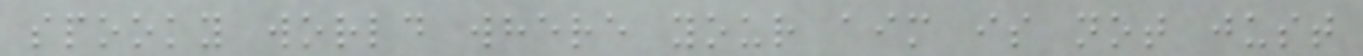spooky world where your aim is not just
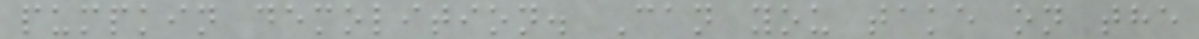pumpkin demolition. Can you take on the
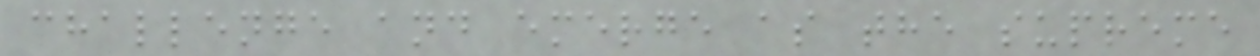challenge and emerge as the supreme
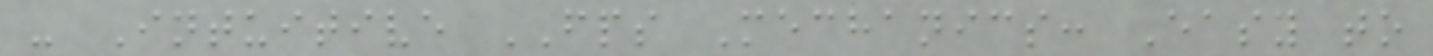- Intuitive FPS Mechanics: Easy to
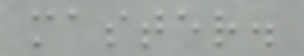master.
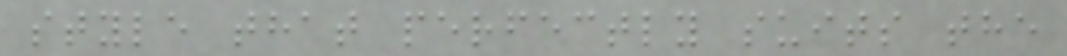style that perfectly suits the
